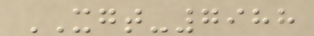XGT-7988
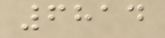6814
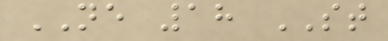NE 18 ST
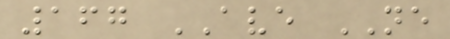167 AVE NE
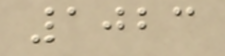1023
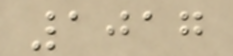1017
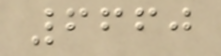6660
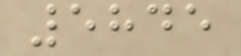5845
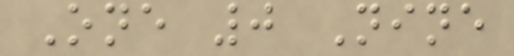One 0 Nine
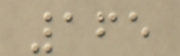165
